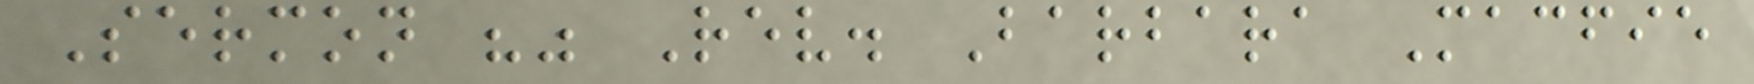Sermon "" Rev. Barbara Macfie
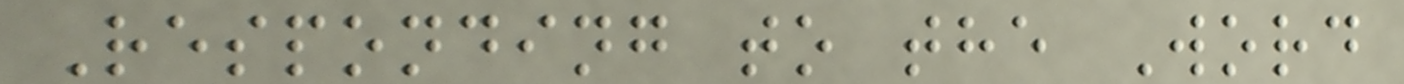Responding to the Word
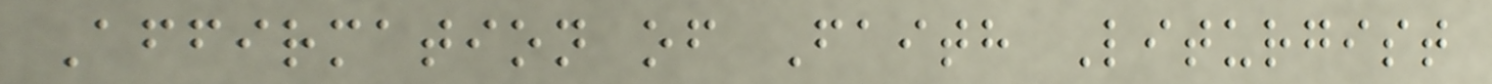Affirmation of Faith Liturgist
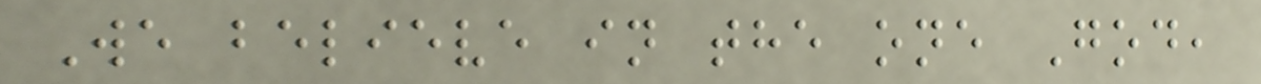We believe in the one God,
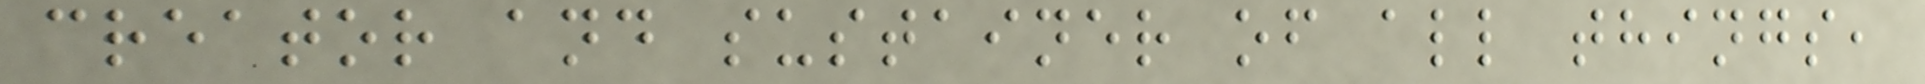creator and sustainer of all things,
